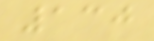130
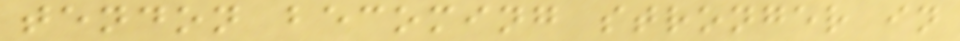tendon becoming stronger in
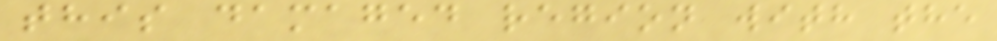this damaged region with the
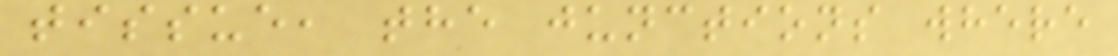tissue, the junctions where
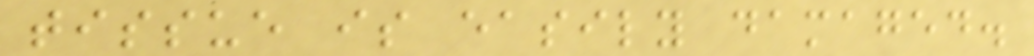tissue is easily damaged.
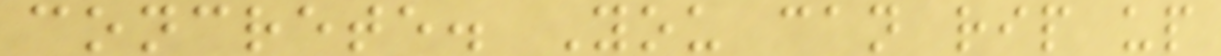concrete. You can rip up
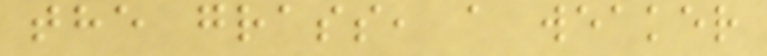the grass, a weaker
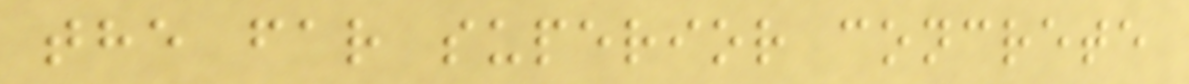the far superior concrete
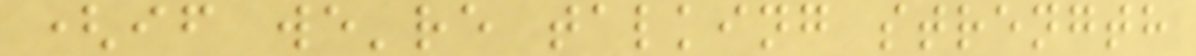(if we're talking strength
